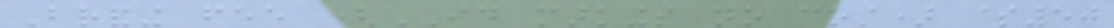Branding fee (ID markings no cost) $50
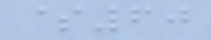$60
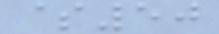$50
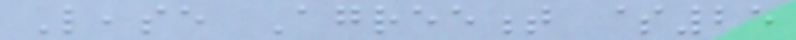Lease Agreement $25
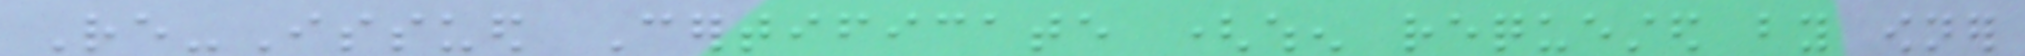Re-Issued Certificate (when requested by owner
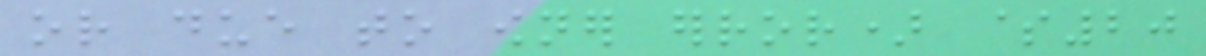or due to owner error) $20
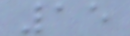15
